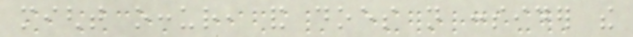might occur, and does not consider the
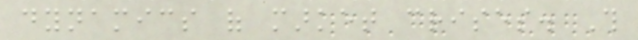dynamics of market crises. This
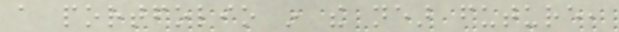a portfolio in the near future,
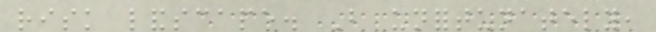risk landscape. But unfortunately,
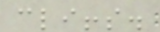cliffs.
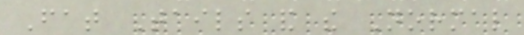Fat Tails and the Normal
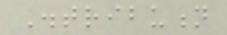Distribution
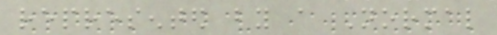represented by a Normal
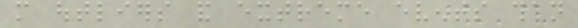more outliers and extreme events than
